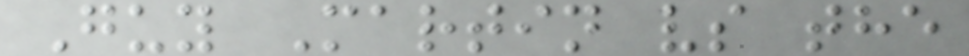Guy Martin vs the
